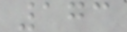173
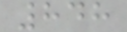848
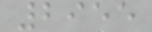2955
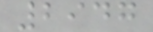2947
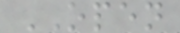OPEN
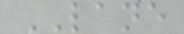LANE
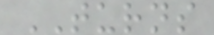TURNS
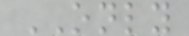ONLY
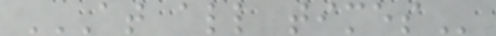AT ALL TIMES
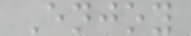Enjoy
